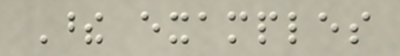These examples
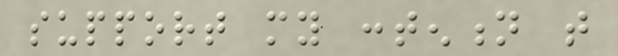support my contention that
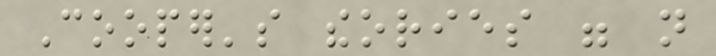Cooper's theories were not
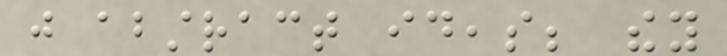just abstract ideas; they
